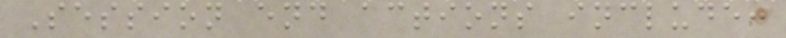Session end actions include:
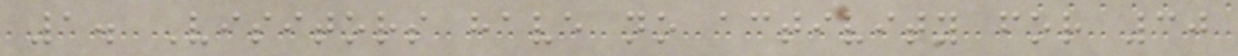1. Visitors have no activity for 30
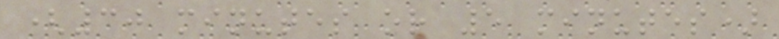(30 minutes or 5 minutes)
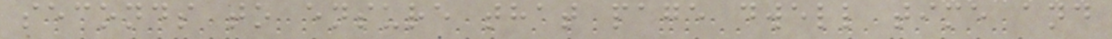seconds to ensure that page dwell time and
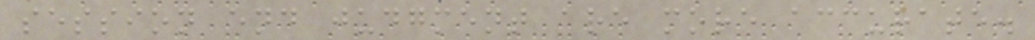session end judgment are more accurate.
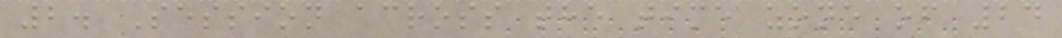2. Session across the time zone of 24
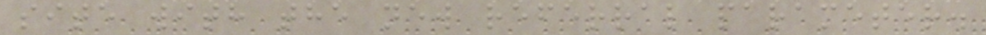site with the new referral parameter.
